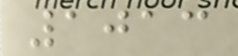1013
